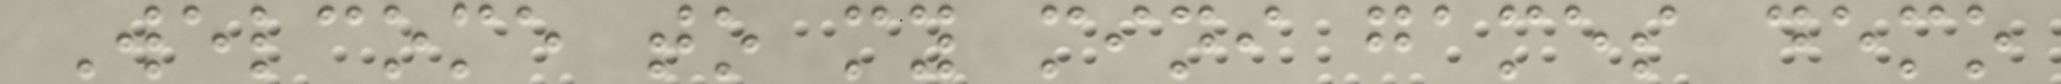Welcome to my mini games demo
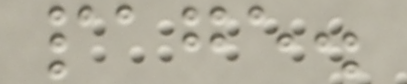page.
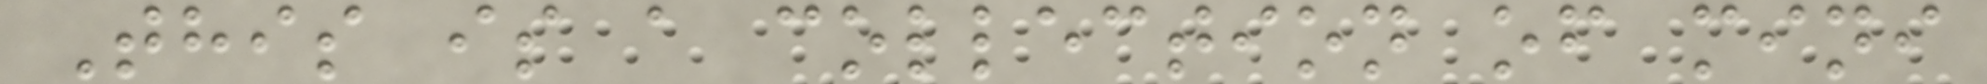This is a collection of mini
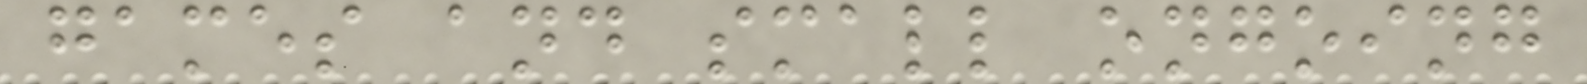games and small ongoing
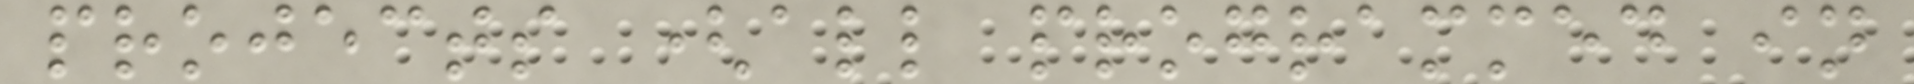projects (all programmed in
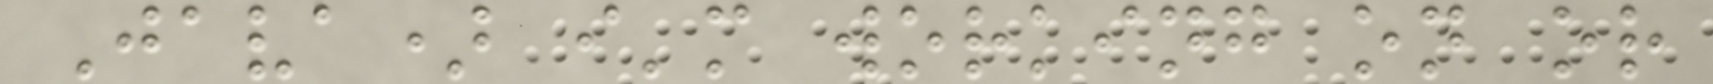Java) i'm working on or
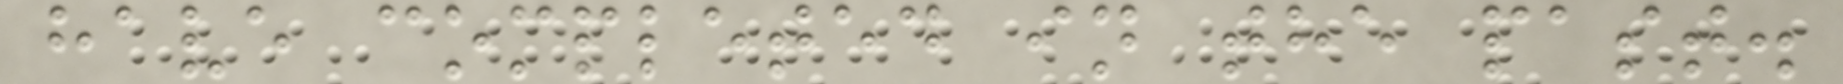have completed in the past.
